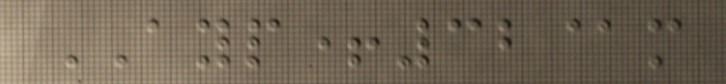AYP+32@m
